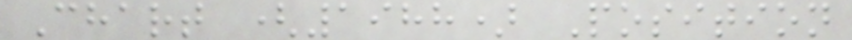Chart (1988) Position
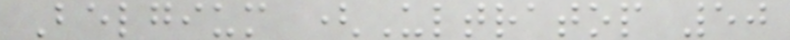Belgium (Ultratop 50
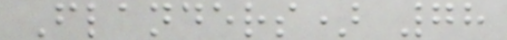Flanders) 78
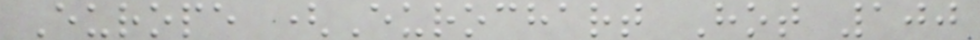Europe (Eurochart Hot 100
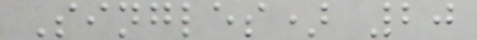Singles) 20
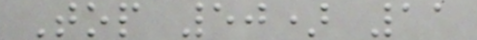Top 50) 11
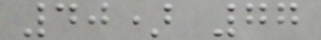40) 77
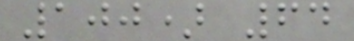100) 64
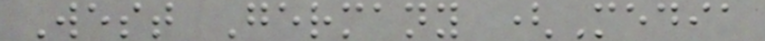West Germany (Media
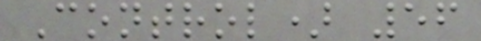Control) 56
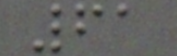61
